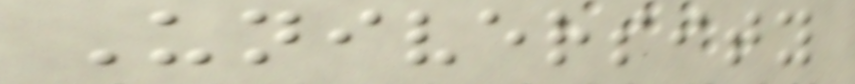University
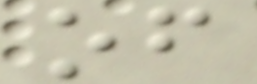of
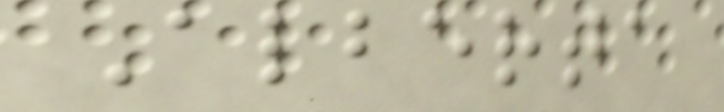Alberta
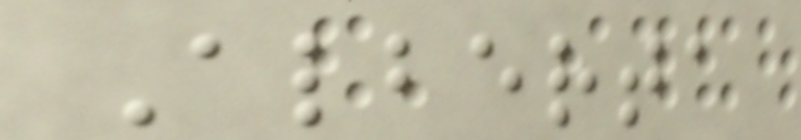Alberta
